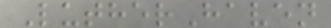LutherHaven
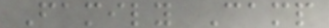Family Camp
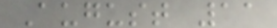August 11
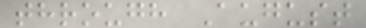through August
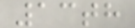13th
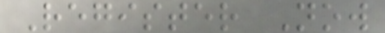Register Now
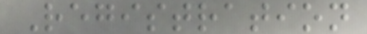Registration
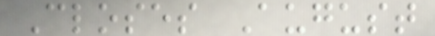Closes August
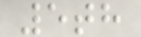5th
